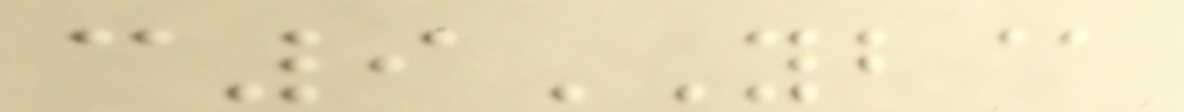c9YB@
